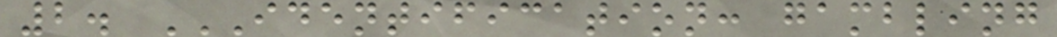2. IDENTIFICATION: GAMBLING
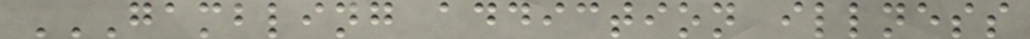GAMBLING ADDICTION ILLNESS
